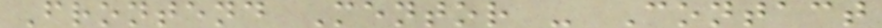Frontend Mentor - Contact
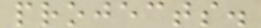projects.
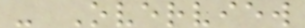- Overview
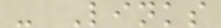- Links
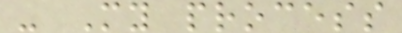- My process
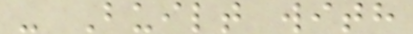- Built with
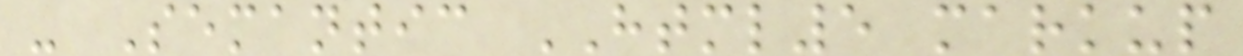- Semantic HTML5 markup
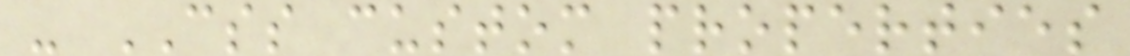- CSS custom properties
